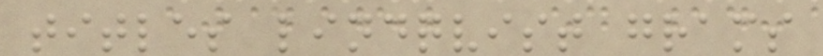titles lindqvist grams
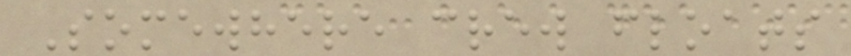Somewhere crew floats
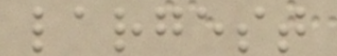largest
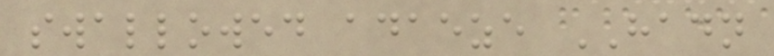swallowed adaeze HADN
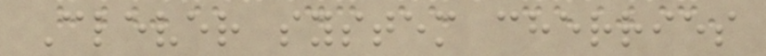Clever system cherries
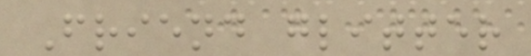Friend glitter
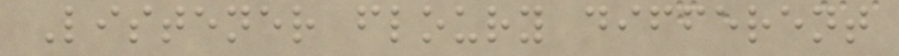Listener floury different
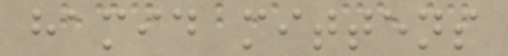hamid mittens
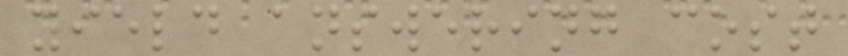yield answering cost
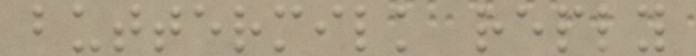buttermilk reply
